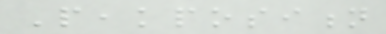Peakposition
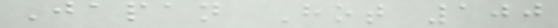Japan Hot 100
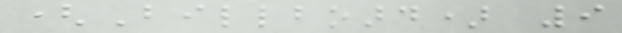(Billboard) 9
